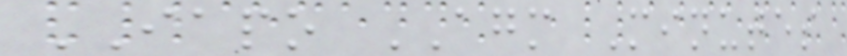IAPO AGM Minutes
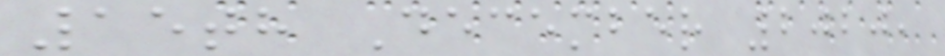15th December 2020,
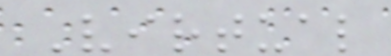Virtual
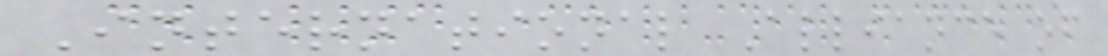International Alliance of
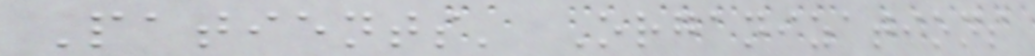Patients' Organizations
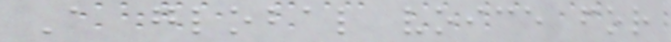A global voice for
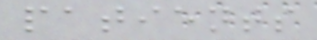patients
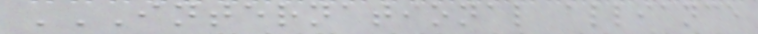INTERNATIONAL ALLIANCE
